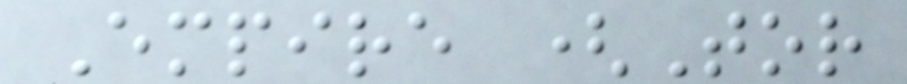Empire (Tor
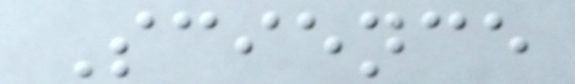Science
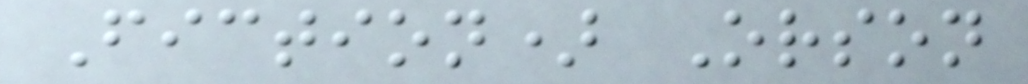Fiction) Orson
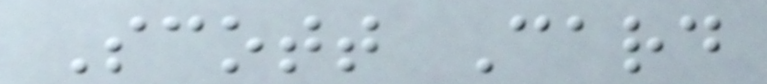Scott Card
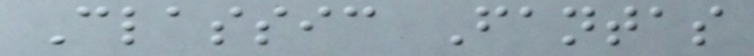Classic Fantas
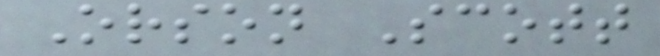Orson Scott
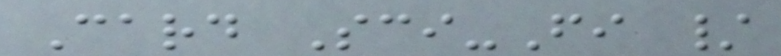Card Sci-Fi /
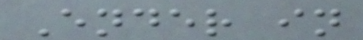Ender in
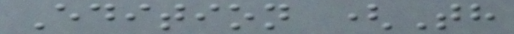Edition (Th
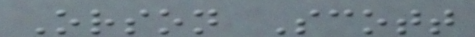Orson Scott
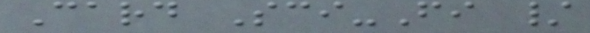Card Sci-Fi /
